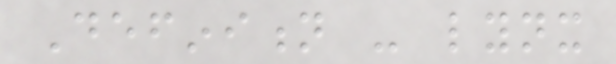Definition - lynx
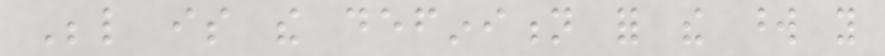Below is the definition for the word you
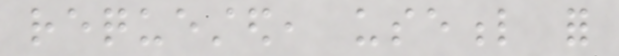requested, useful for
